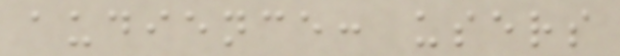audience: users
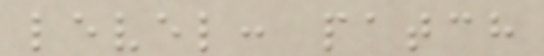level: patch
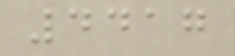4417
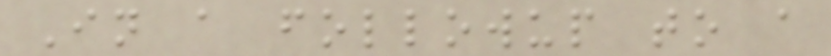In a followup to a
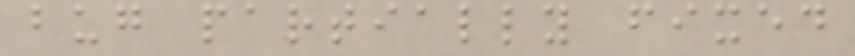bug partially fixed
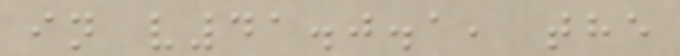in v41.0.1, the
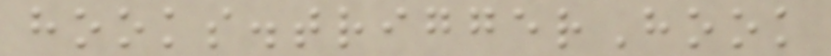hooks.triggerHook
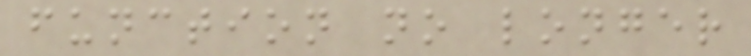function no longer
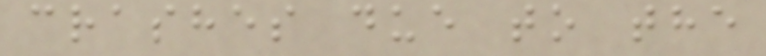crashes due to the
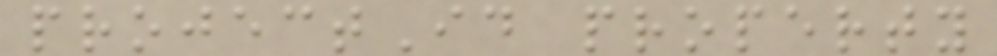projectId property
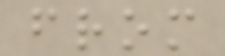from
